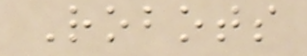Robots
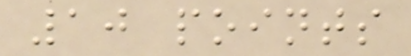10 points
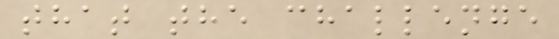that the challenge
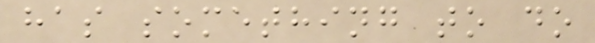has something to do
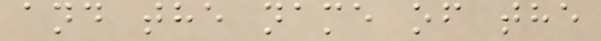and the name of the
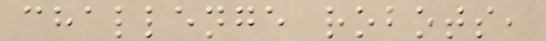challenge robots,
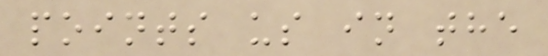points us in the
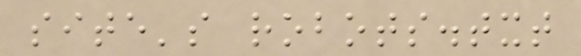site's robots.txt
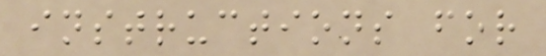instructions for
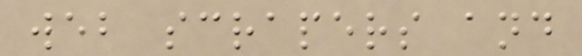web scrapers and
